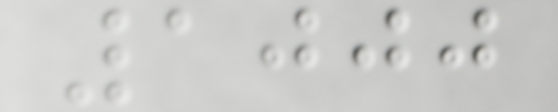1000
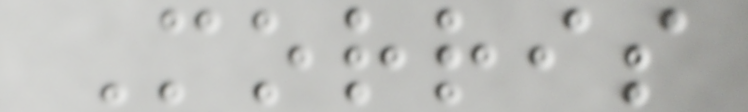Morris
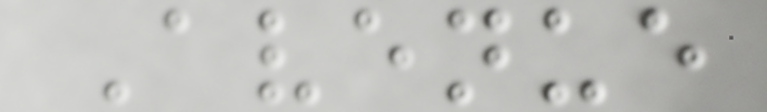Avenue
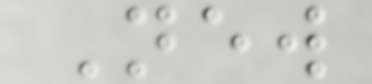New
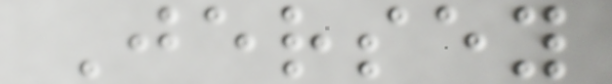Jersey
